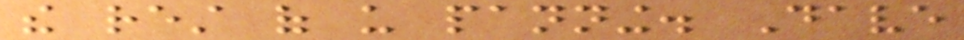the rest of us panning. Dave
